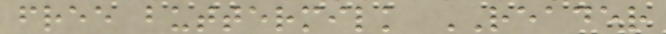free buttermilk READER
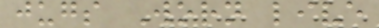jugs Worn live
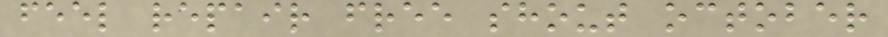feel repair free shout october
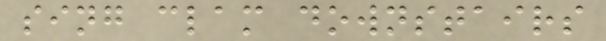sing clam downstairs
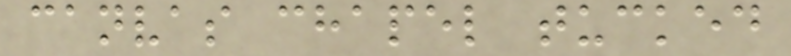canvas chapel tucked
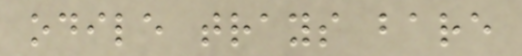odile trays bare
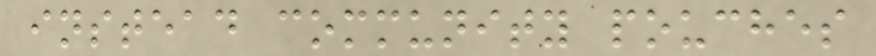instead community pouches
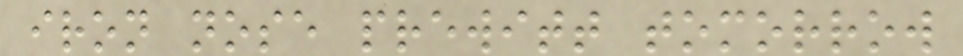iron nose prewitt tomorrow
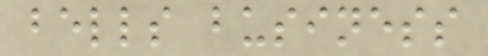bells business
